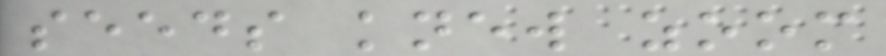seeds knew zoom
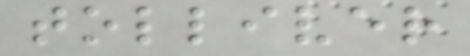tolliver
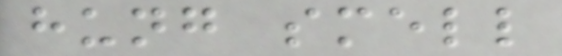hung smell
